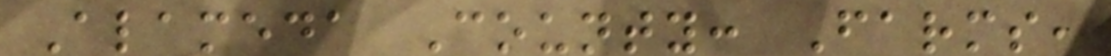Alameda County: Farms,
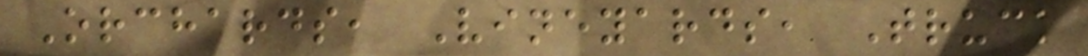Orchards, Vineyards, Truck
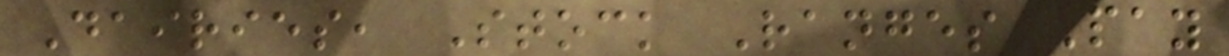Dairies, Stock Ranges Pay
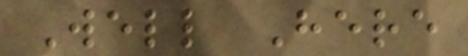Well Here
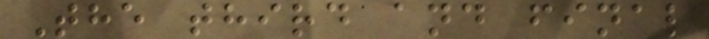The third and final
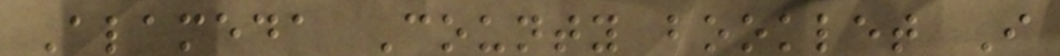Alameda County booklet I
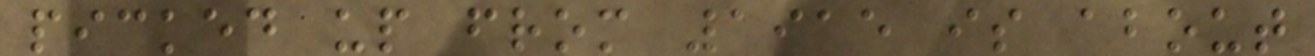picked up from 1915 is about
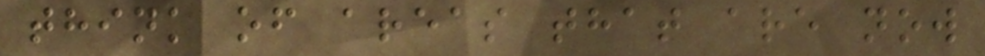think of areas that are now
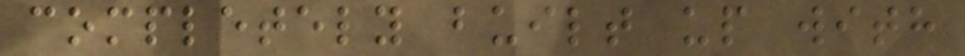completely built up with
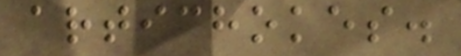artichokes.
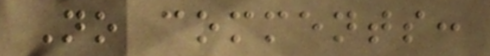No comments:
